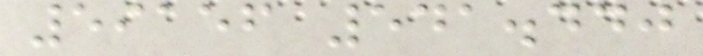59156 541.440
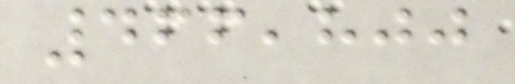466,800
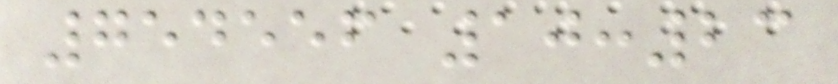754556 10:23
